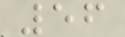56
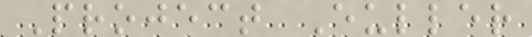Project Euller
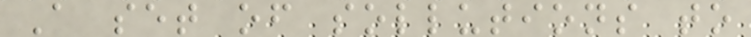A set of sollutions to
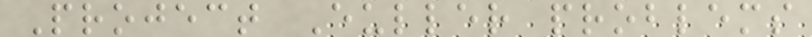Project Euller problems
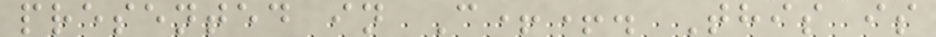presented in C++. This is
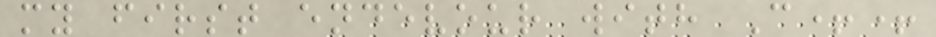my first endevour with C++
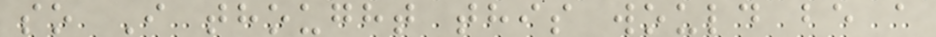so I thought this would be a
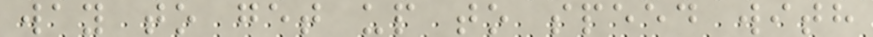way to get up to speed with
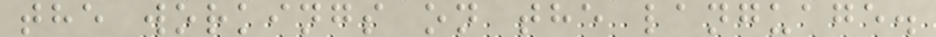the workings on the language.
